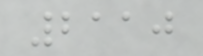2110
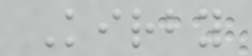Kirby
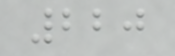220
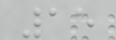15
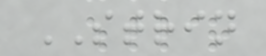STRIN
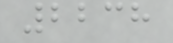2238
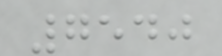7540
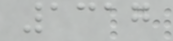1317
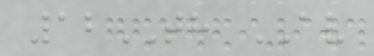12TH AV
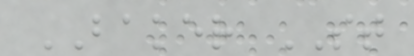BAKER ST
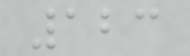123
